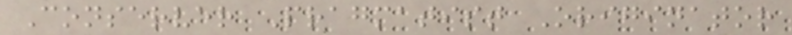Conserver Pragmatist Originator
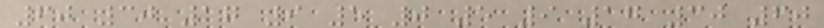60 30 17 9 5 0 5 9 17 30 60
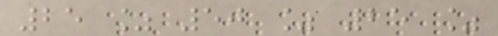25 % 50 % 25 %
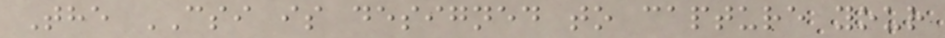The CSI is designed to capture your
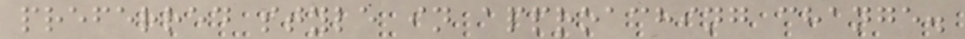preferred style in approaching change.
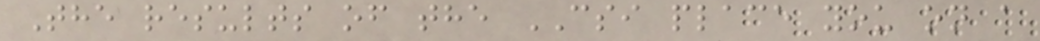The results of the CSI place you on a
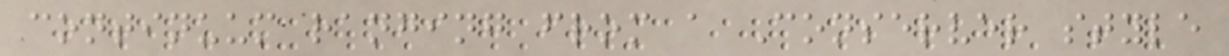continuum ranging from a Conserver style
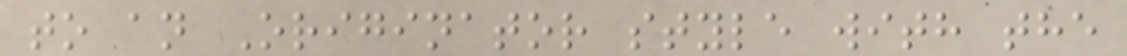to an Originator style with the
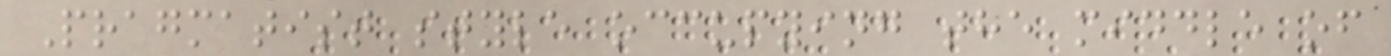Pragmatist style occupying the middle of
